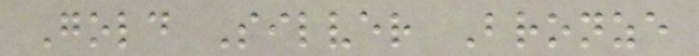Gold Silver Bronze
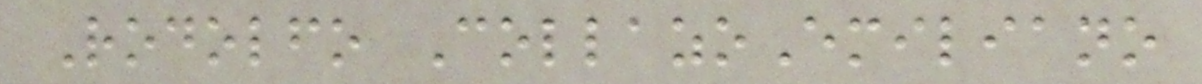Rodolfo CollazoEmiliano
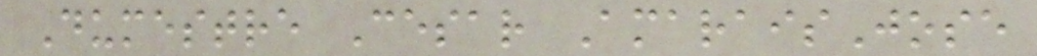Dumestre Cesar AmaraisJose
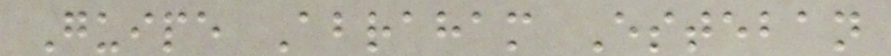Guipe Abraham Esteban
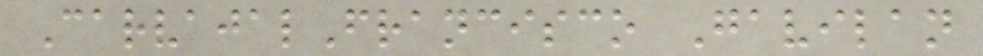CarvajalFrancisco Gavilan
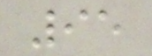95
